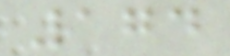174
